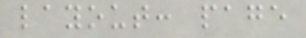layout: page
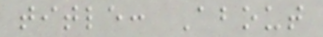title: About
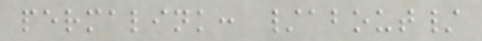permalink: /about/
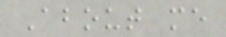About me
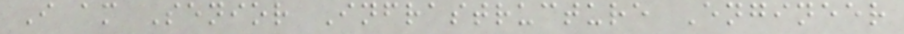I am Senior Infrastructure Engineer
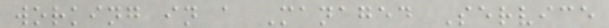working in a Managed Service
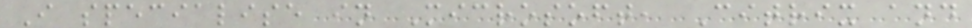I specialise in Microsoft, Citrix and
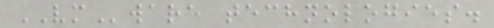VMware technologies.
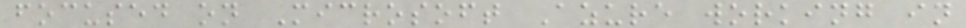focused on Microsoft Azure working in
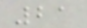21
